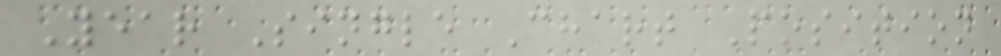Year Single Chart Position
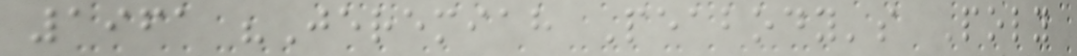1961 "Jeremiah Peabody's Poly
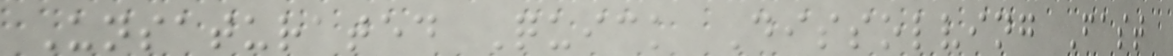Unsaturated Quick Dissolving Fast
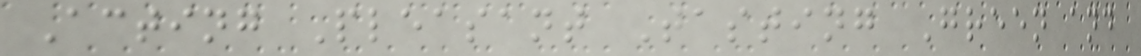Acting Pleasant Tasting Green and
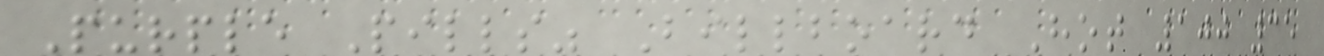Purple Pills" Billboard Hot 100 35
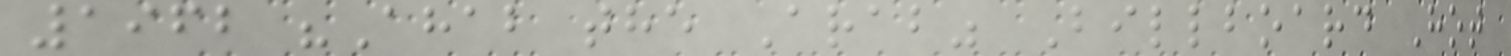1962 "Ahab the Arab" Billboard Hot
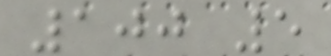100 5
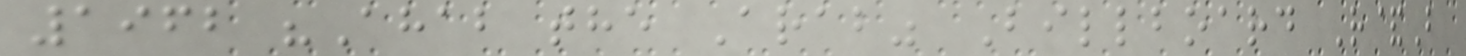1962 "Ahab the Arab" Billboard R&B
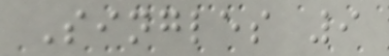Singles 9
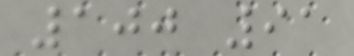100 91
